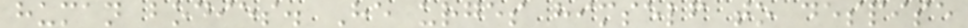human bodies. He urges himself to despise
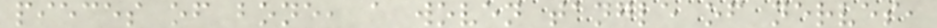pieces of bone, a woven tangle of nerves,
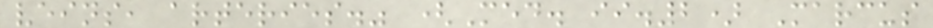veins, arteries." (Med. ii.2) Marcus
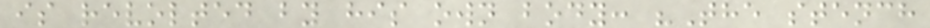is revolted by his own body: "The stench
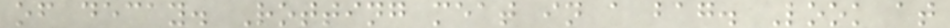of decay. Rotting meat in a bag. Look at
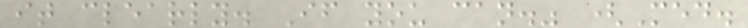it clearly. If you can." (Med.
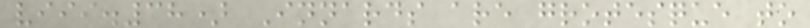viii.38) Innards are grotesque to
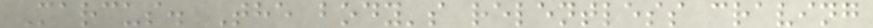Marcus. The body's relentless craving
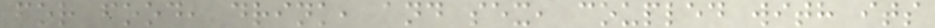for food, drink, and sex, coupled with its
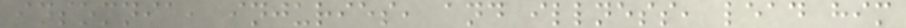insomnia, injuries, and illness, lead him
